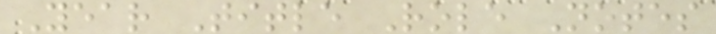Year Title Role Notes
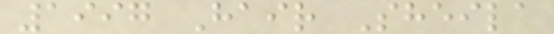1997 Hair Sheila
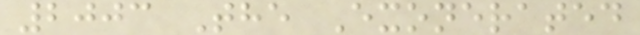2003 The Exonerated
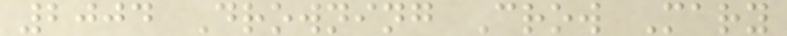2004 Drowning Crow Mary
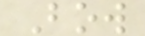Bow
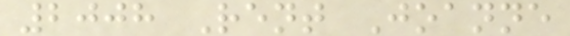2008 Rent Joanne
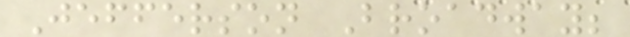Jefferson Broadway;
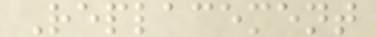Replacement
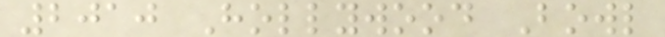2010 Hollywood Bowl
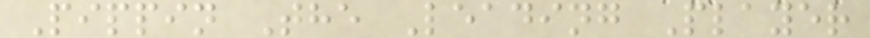Pippin The Leading Player
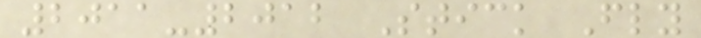2011-2012 Stick Fly
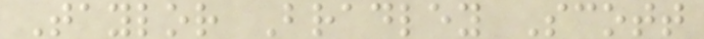Taylor Bradley Scott
